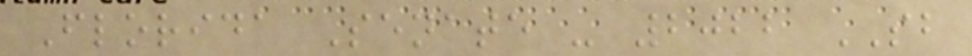Florida Senate - 2022 SB
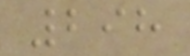298
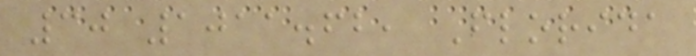30 1011.62, Florida
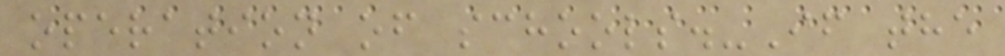operation of schools.-If the
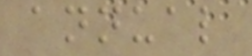annual
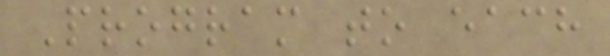Program to each
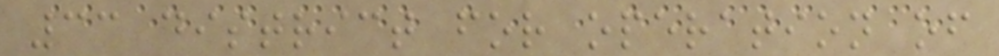33 district for operation of
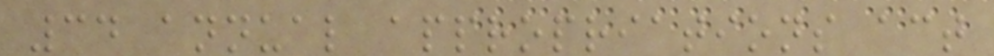34 annual appropriations act
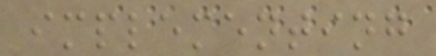implementing
